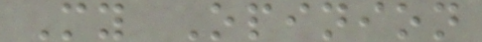My Opinion
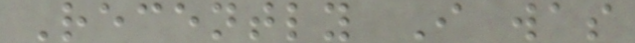Recently I was
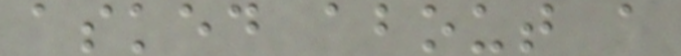asked about a
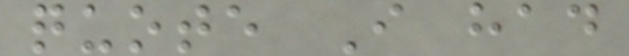quote I had
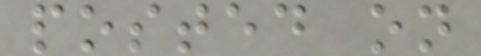posted on
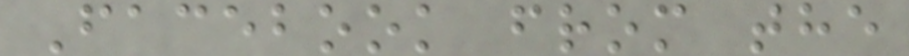Facebook from the
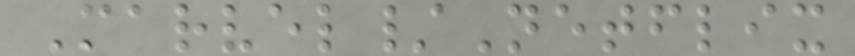Marvel/Netflix
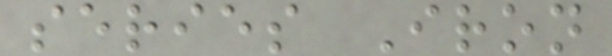series Iron
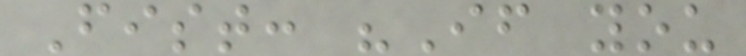Fist: "If you
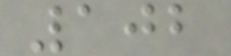102
